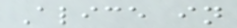Alice in
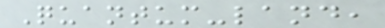Quantum-land,
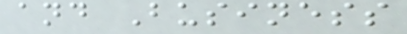and Business
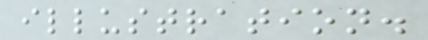illustration.
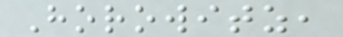Horowitz,
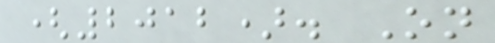(2012). On
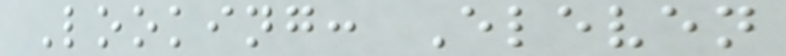Looking: Eleven
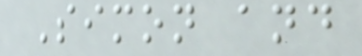Simon and
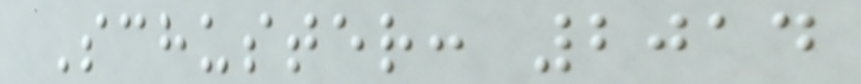Schuster: 2014
